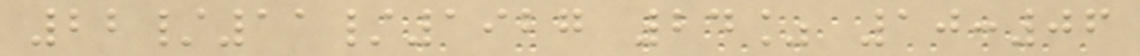22/11/1927 24% 10:06
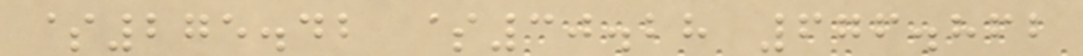$275.42 $30.28 676.862
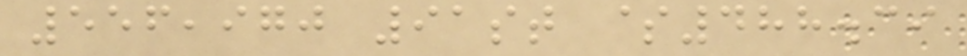556,970 91st $488.39
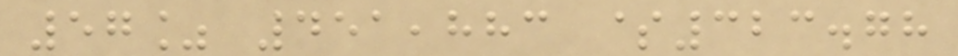57% 451,883 $323.78
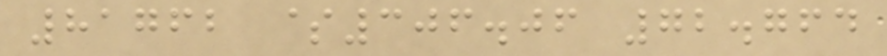81762 $306.06 72.764
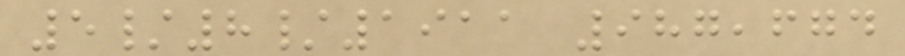5/8/1911 987,674
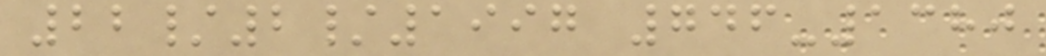22/2/1997 746-1380
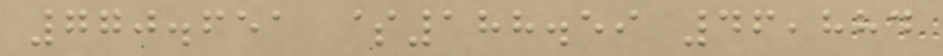770.651 $188.59 46,884
